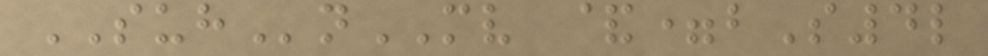SUHnMV &=bS4l
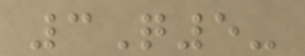3Q5-
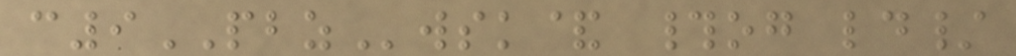c9PBZwsk& #og ld/
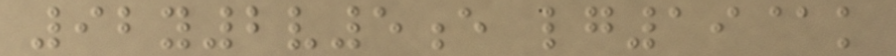92y2v5e lg19@k
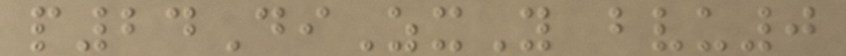p24DiZxY bvu0
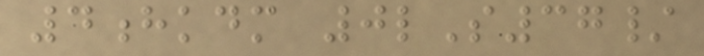4hkdm 0lS37/
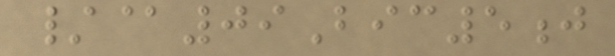/@09Bic5j
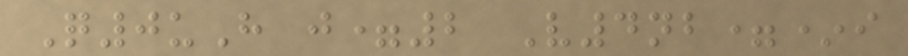Q0uH j=2 V4nb=*i
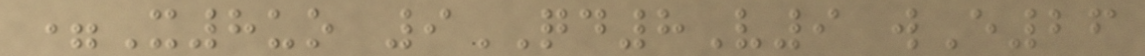=X8uo 9QD8V9 wE26
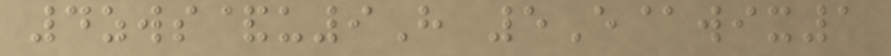4zws&u9H 5E@wix1
